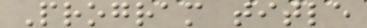Program title
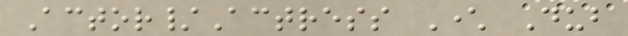Actor/Actress Character Dub
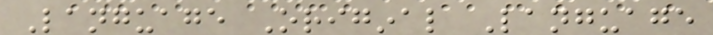Language Original Language
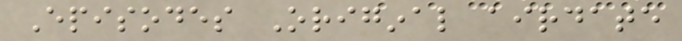Episodes Original airdate
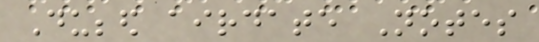Dubbed airdate Notes
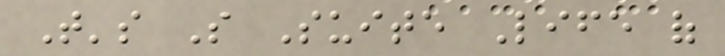That's So Suite Life of
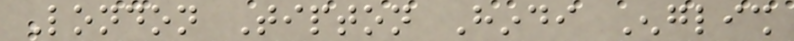London Tipton Hindi English
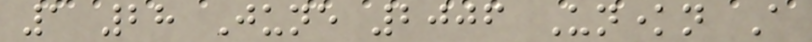1 28 June 2006 Unknown A
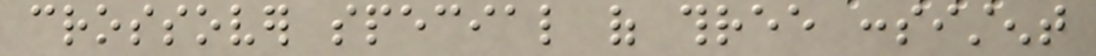crossover special of three consistent
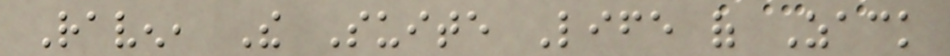Raven, The Suite Life of Zack
